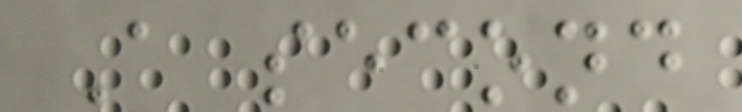A second
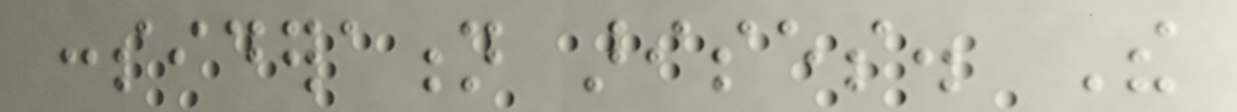consideration arises. The
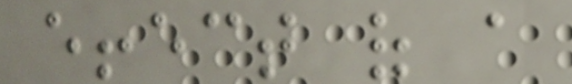effect of a
